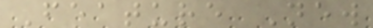Feature New
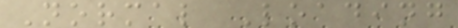Normal Loading
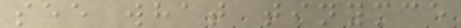see what tinymce
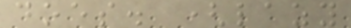does. (lazy
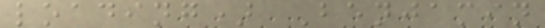loading) Benjamin
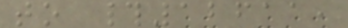to #12611,
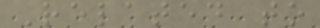Related to
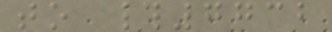to #7732
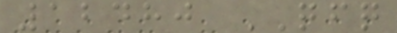12480 QFQ
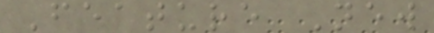Feature New
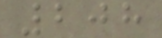208
